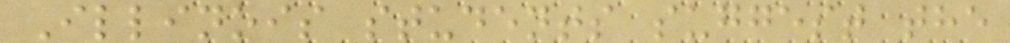Illinois students suggest the
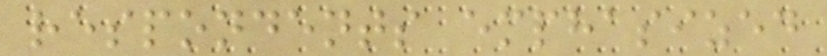respondents emphasized
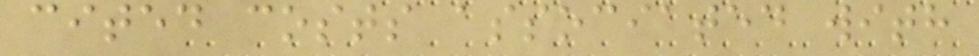cited costs associated with
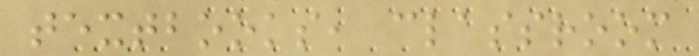textbooks, classroom
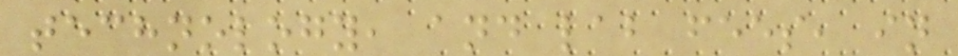technology, and lab fees, in
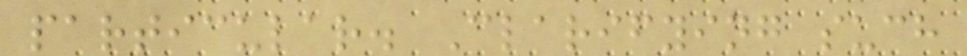particular. Clarifying such
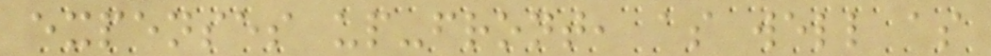expenses up-front, as well as
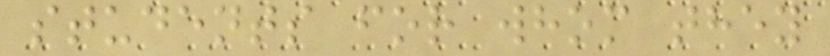students for whom they
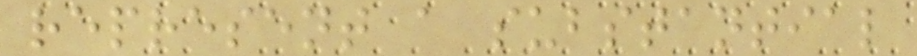represent a substantial
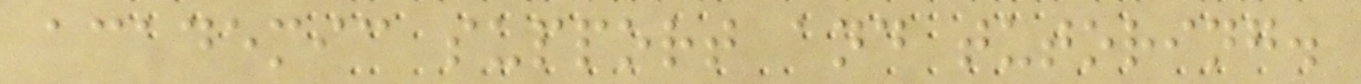academic support and tutoring.
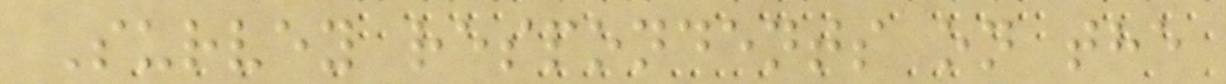Survey respondents on the
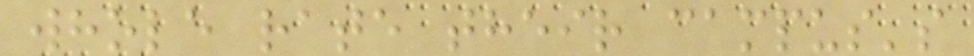whole rate their campus's
